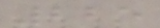225
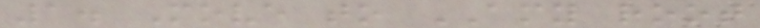1. Move to AMY root
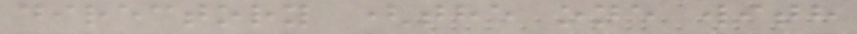directory (the one with
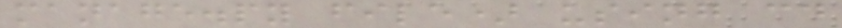manage.py file) using cd
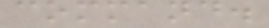command.
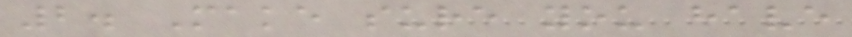2. Make sure you have
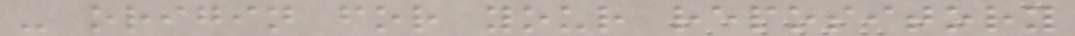- origin for your repository
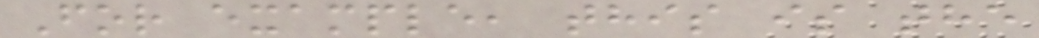For example, this is the
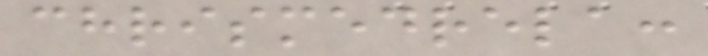chrismedrela:
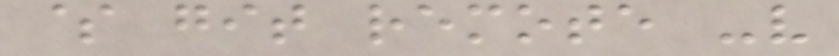$ git remote -v
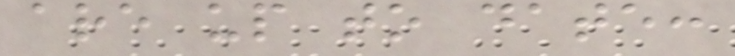are up to date:
